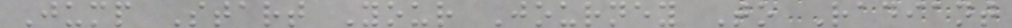Jump Start Your Journey To Radiant
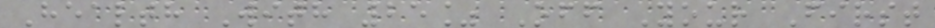Health With 25% Off Your First
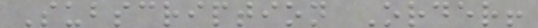Subscription Order!
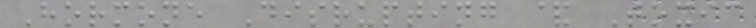Hormone Disrupting & Toxic
